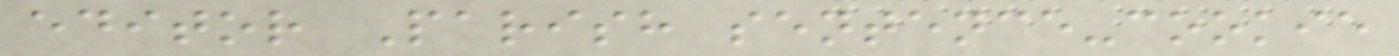editor Parish sentence-cookie
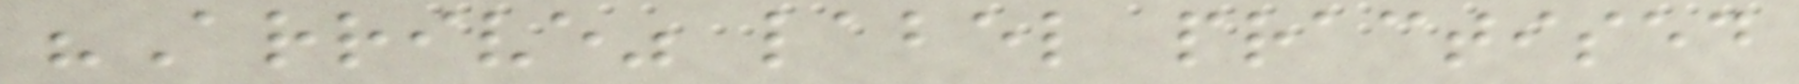"Arrive" label practised
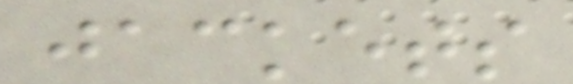jackets
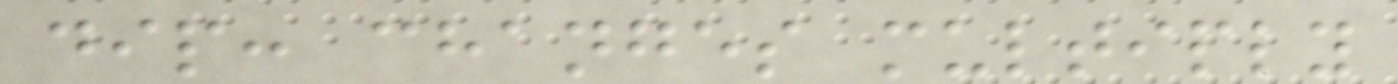dip: changes multiply
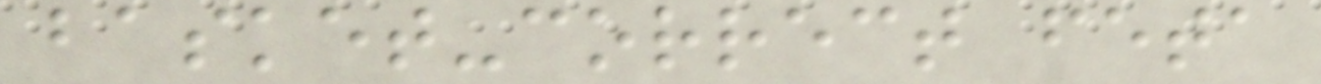basket-correct feta
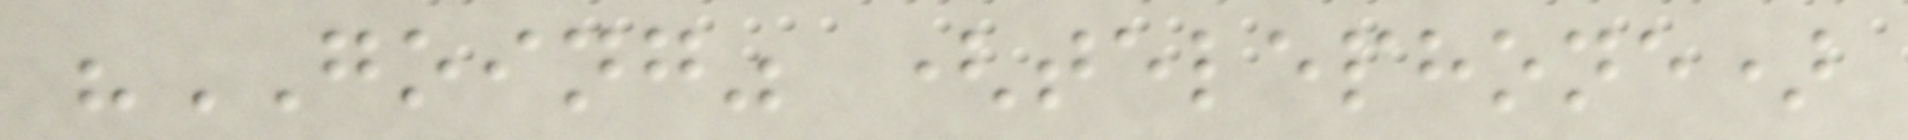"GOING" (telephone)
